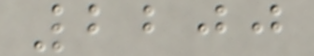2200
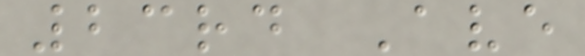23rd Ave
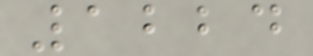1224
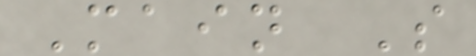Main S
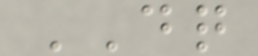DQ
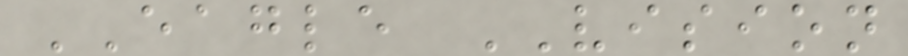EAGLE VISION
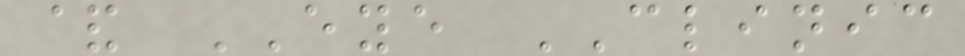& EYE CLINIC
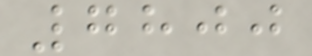7800
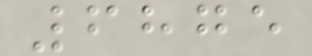6875
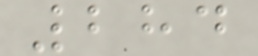284
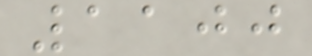1100
